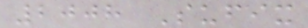2008 Sufix
